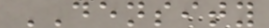DENSITY
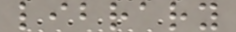library
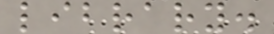library.
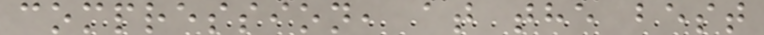compression, at the best
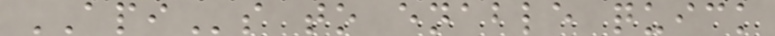APIs to enable quick
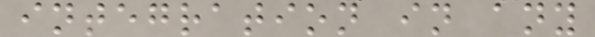integration in any
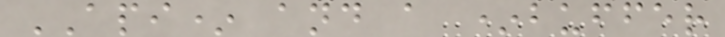API* and a *buffer
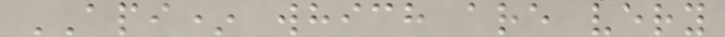API* which are very
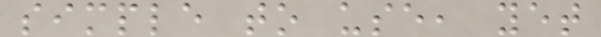simple to use, yet
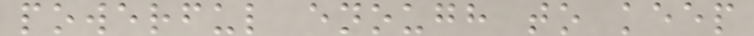powerful enough to keep
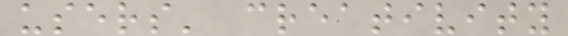users' creativity
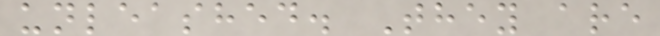unleashed. They are
